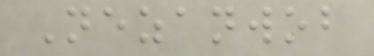Nezanwob
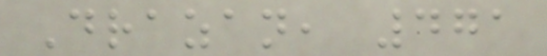Drazan, 471
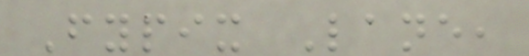Fypix Lane,
